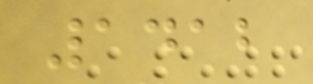1412
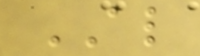AL
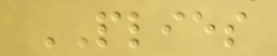PLIES
